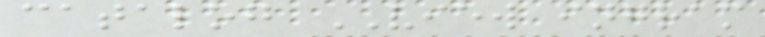catalog VIEW ingram
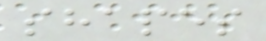shapes
